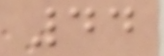44
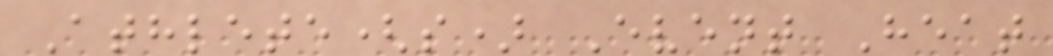Athlete(s) Event Heat
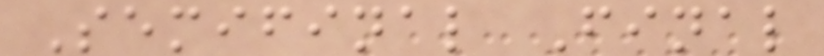Semifinal Final
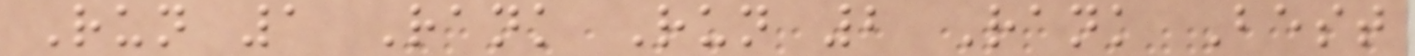Run 1 Rank Run 2 Rank Best
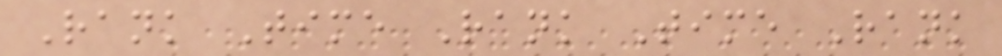Rank Time Rank Time Rank
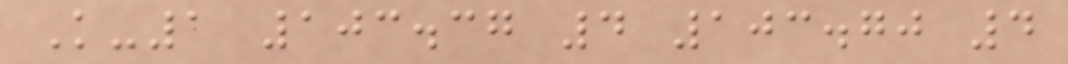K-1 103.37 4 103.70 4
